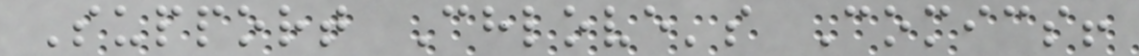Support Chlove's Comics!
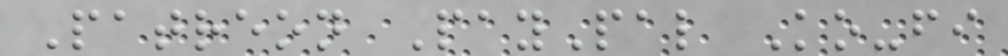Patreon PayPal Ko-fi
